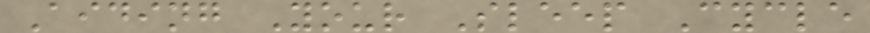Aiding Your Sleep Cycle
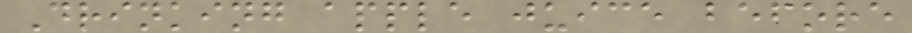Drinking apple juice before
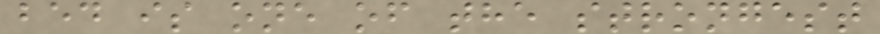bed is one of the strongest
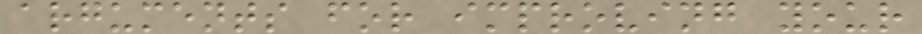arguments for improving your
